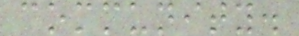community.
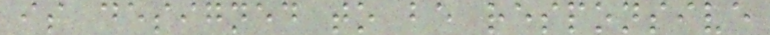is designed to be responsive
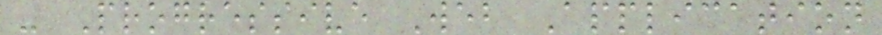- Progressive Web Application
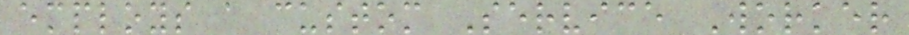employs a custom Service Worker
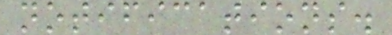notifications.
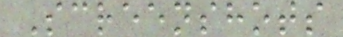Screenshots
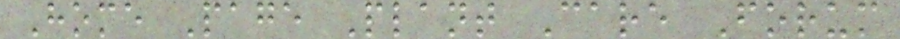Home Page Plant Care Forum
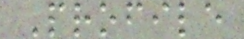Profile
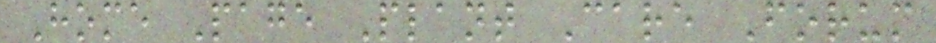Home Page Plant Care Forum
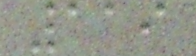119
